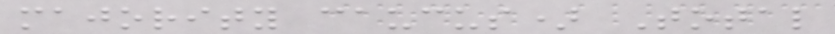majority caucus) Total
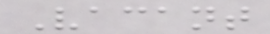Vacant
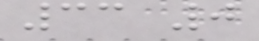33 0
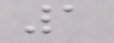1
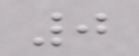0
